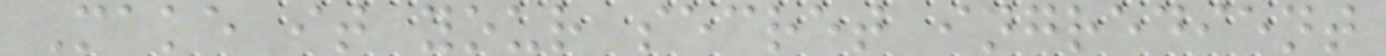Make it your secret ingredient
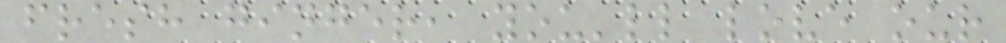fresh ginger, you'll love our
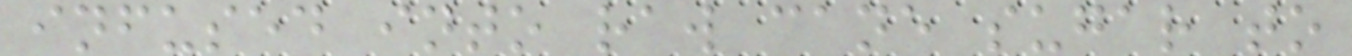infused into raw cane sugar to
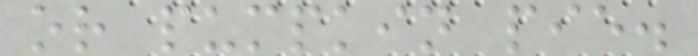or pumpkin pie.
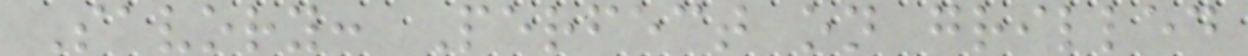Savory: Perfect on grilled
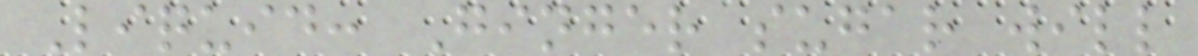Liquid: Ginger sugar will
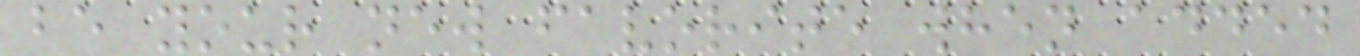be your new favorite when added
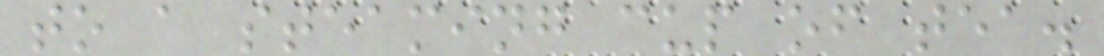to a steaming cup of tea.
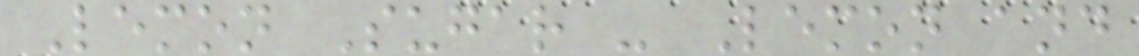Lemon Sugar - Lemon and
